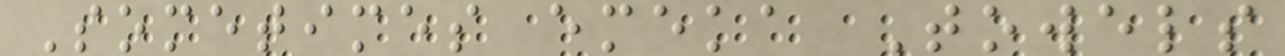Sometimes emeka Towels
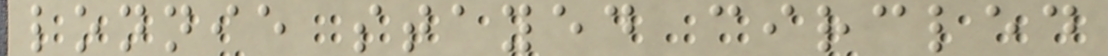lonnie stayed circled
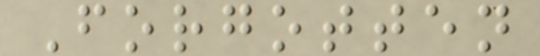Forgotten
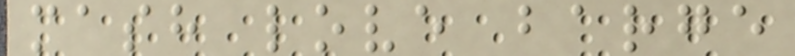mash love barge
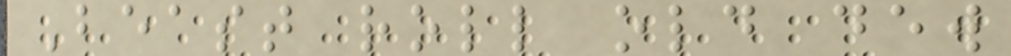Beast roll old dew
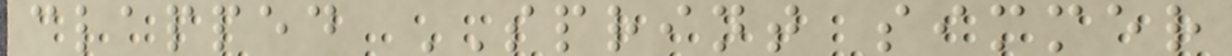clapped SPRINT simmer
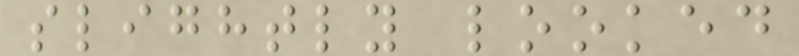slightly looked
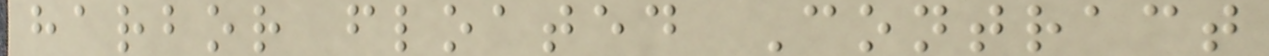harbor floated Contract
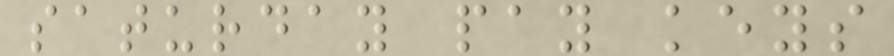saturday pay keys
